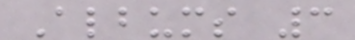Albums 3
